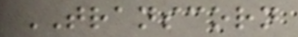TRANSCORN
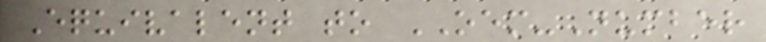Equivalent to OEM-Number
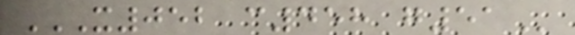X052 C458 G51
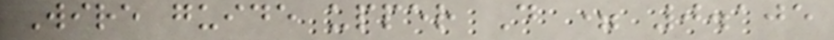Wire guide upper D = 0.105
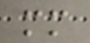mm
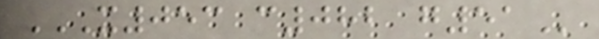X053 C082 G51
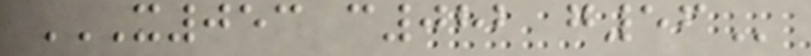X053 C082 G56
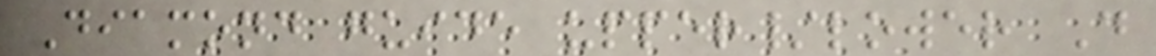Diamond guide upper/lower D
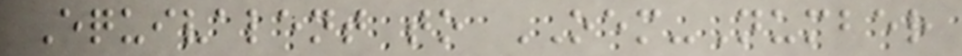Equivalent to OEM-Number
